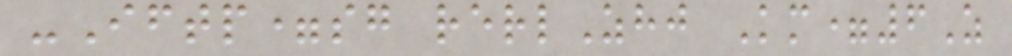-Iftp=sg rerlZhj Km=6Z
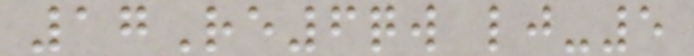17Re6qw lj-5
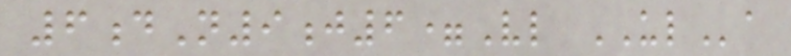6dN9j6=Vl ULa
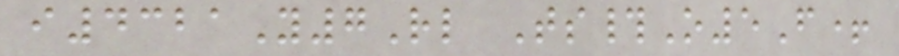i4321Y7Rl Ts#O5F+
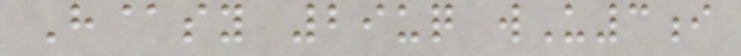H@sy 29uq wU3i
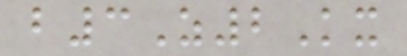b3Z2Kx
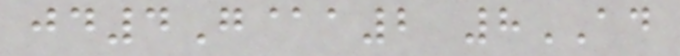jd4G@a2 8AD
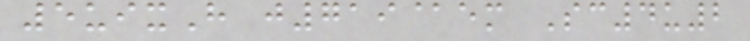5uixH j719@em Sc4u2
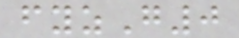fyzG0
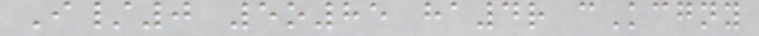I/0 5o85 ha4r cKcgny
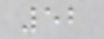52
